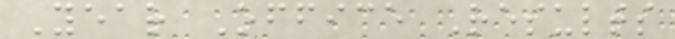Year Office Results
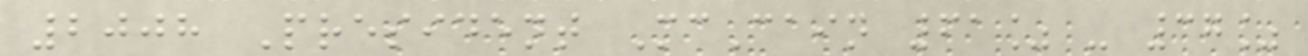2008 President McCain 61% - 37%
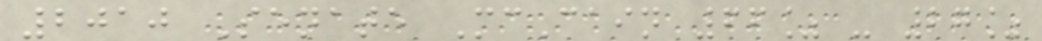2010 Senate McCain 66% - 27%
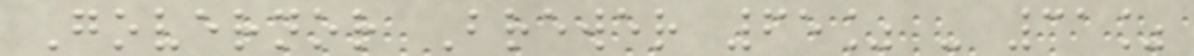Governor Brewer 65% - 31%
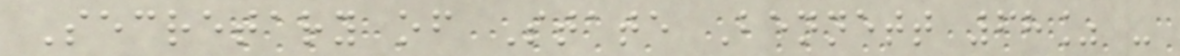Secretary of State Bennett 68% -
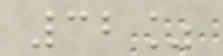32%
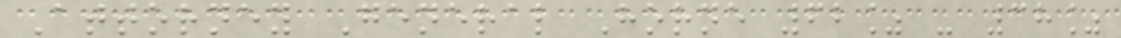Attorney General Horne 62% - 38%
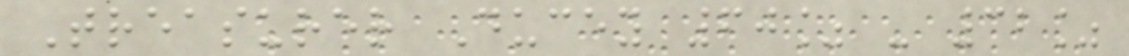Treasurer Ducey 60% - 32%
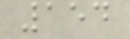154
